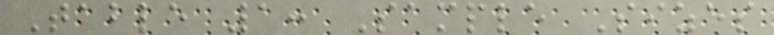Table 1: Sample Sizes
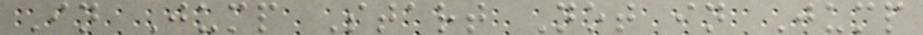In Jump Start Not in Jump
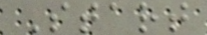Start
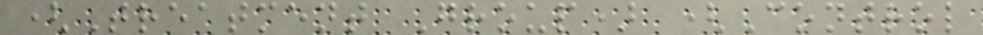(Treatment Group) (Control
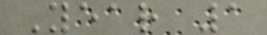Year 1
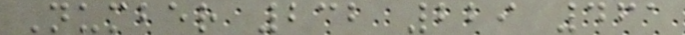Number 232 229 461
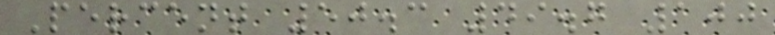Percent 50.3 49.7 100
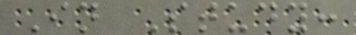In Study:
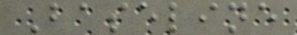Baseline
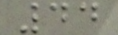44
